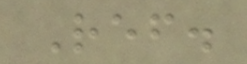Ref.
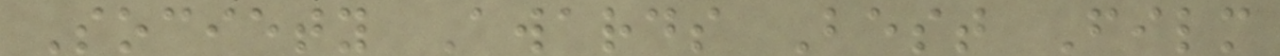Society Awards Best Film
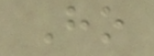Ho
